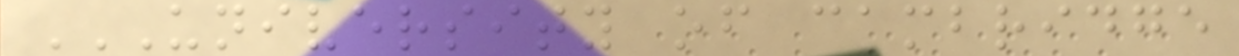UNIVERSITY OF CAMBRIDGE
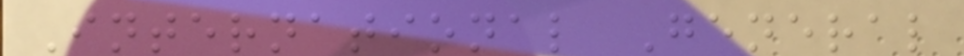International General
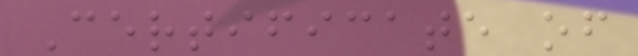Certificate of
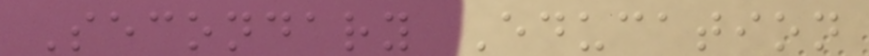Secondary Education
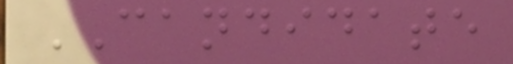CANDIDATE
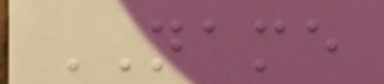NAME
